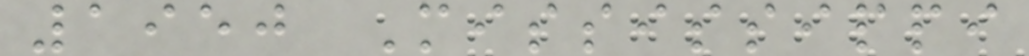1950 Mississippi
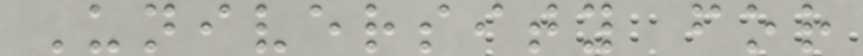University for
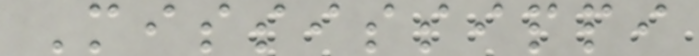Mississippi
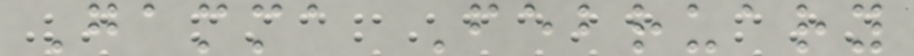Gamma February
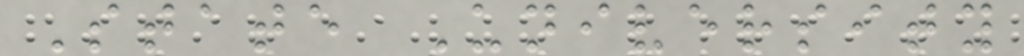State University
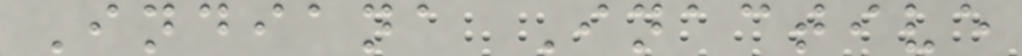Indiana Inactive
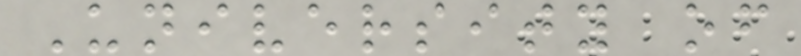University of
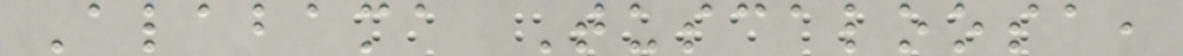Alabama Tuscaloosa,
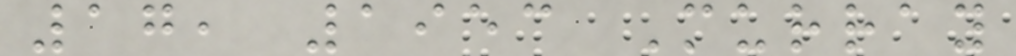17, 1953 Murray
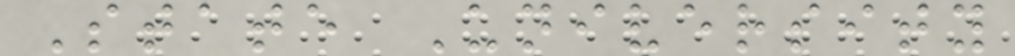State University
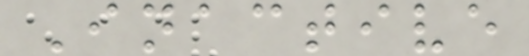Inactive
